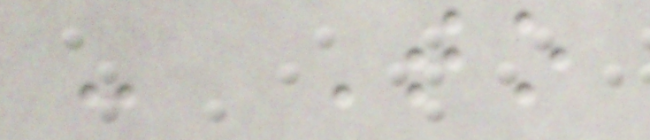- To
